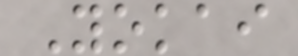Yokai
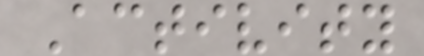Activity
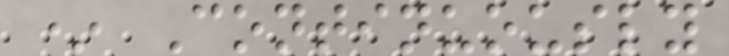* Continuously
